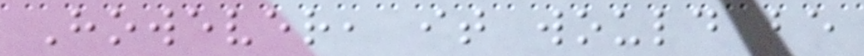However, it would be
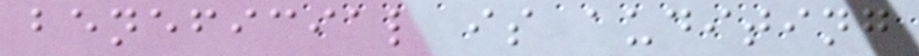beneficial is auditing
